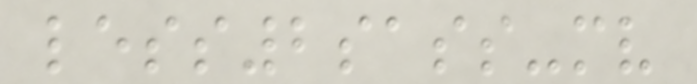less2sass-mv
